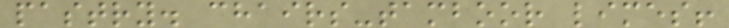pastry. chairs-tamboor limes!
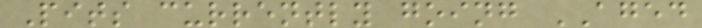Pits currently going AGED
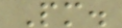Pm.
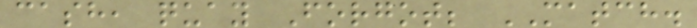cash, quay Forgot; MATCH.
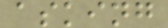asking
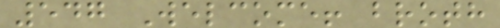547 Welcome! broth
